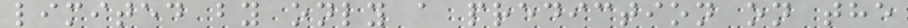limited by only a prediction on the
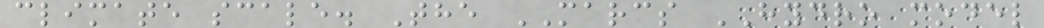climate scale. The MARCS HYDRO model
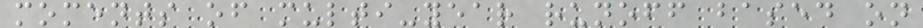moments of multi-year runoff based on
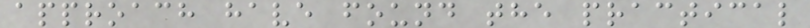approach have found the practical
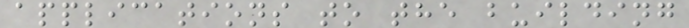applications to the building
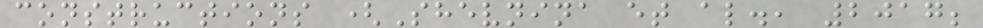constructions (Shevnina et al., 2017;
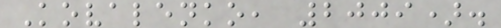Kovalenko, 2009).
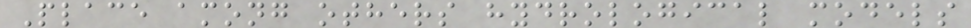Place among others hydrological models
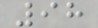98
